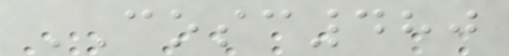COSC480
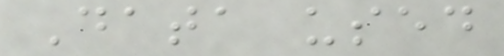Data used
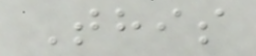This
